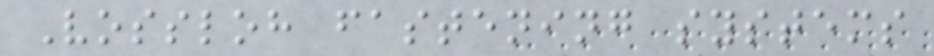Vossloh fastening systems
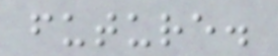future.
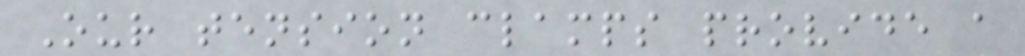Our tension clamps provide a
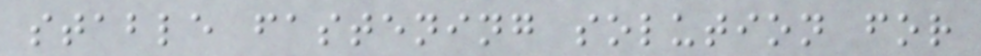stable fastening solution for
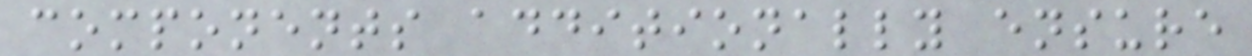components additionally ensure
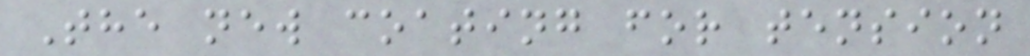The new coating for tension
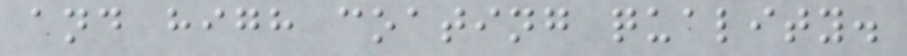and high coating quality.
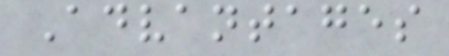Advantages
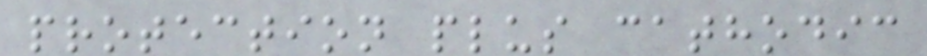protection plus cathodic
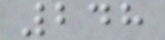248
